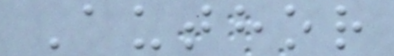Author
